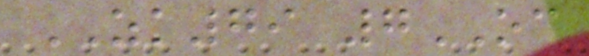ZK79 7OC
